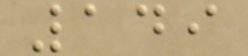149
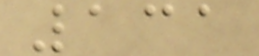131
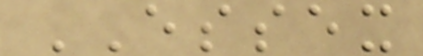ESSEX
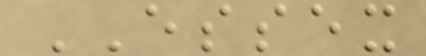ESSEX
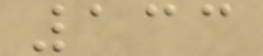133
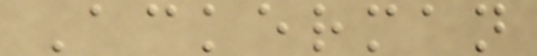Ackerman
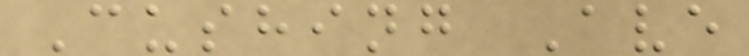Cushing Ave
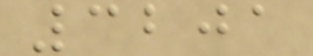3201
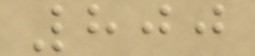800
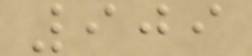909
